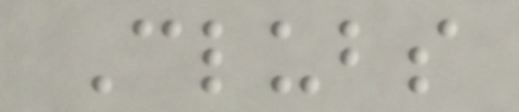Clubs
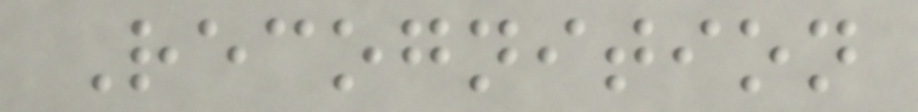Recognition
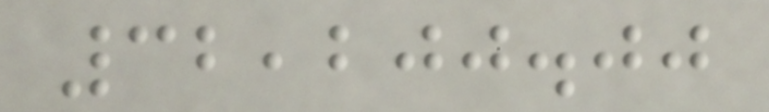32,200.00
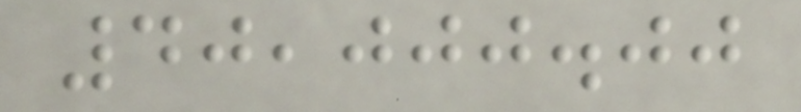40,000.00
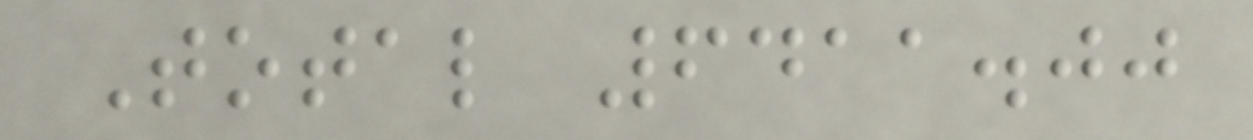Total 6411.00
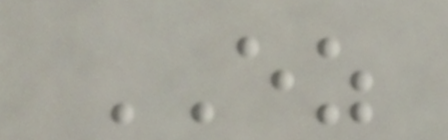EZ
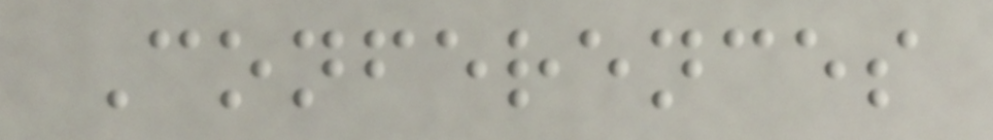Conferences
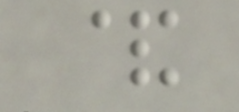&
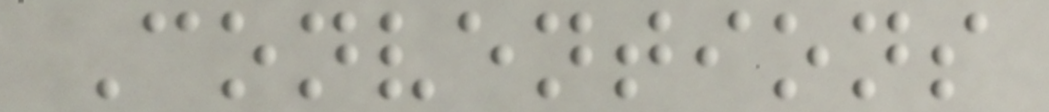Conventions
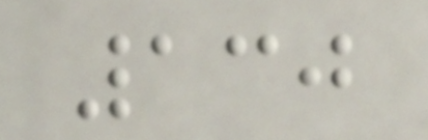130
